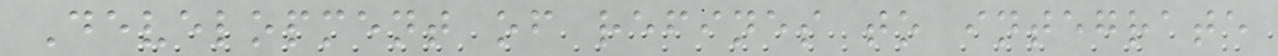Development of refines to integrate
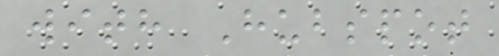with Hubspot
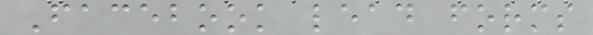Facebook lead forms
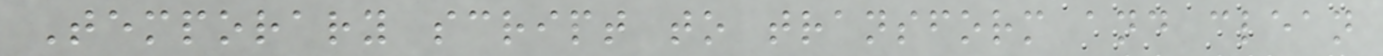Temporary script to transform and clean
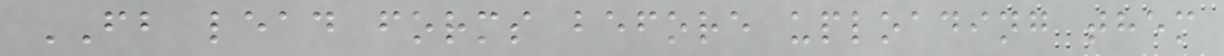FB lead forms before uploading them
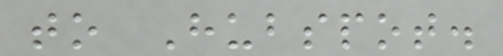to Hubspot.
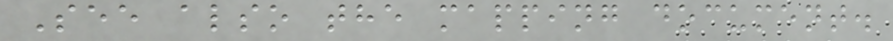See also the mapping document.
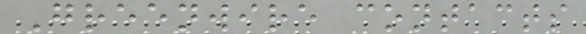Greenwire contacts
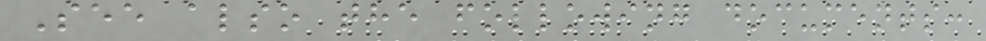See also the following documents:
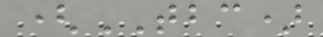(TBC)
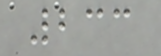233
